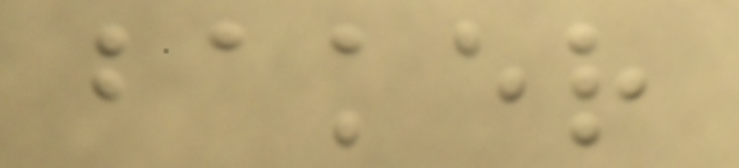baker
